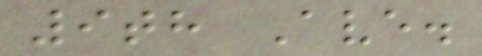9th Ave.
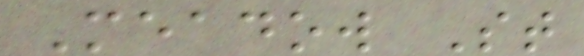Meadow St
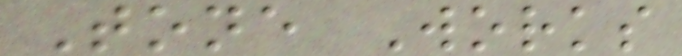Tone Works
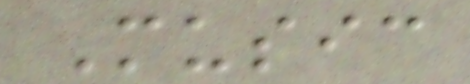Music
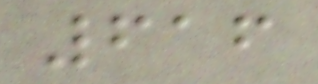616
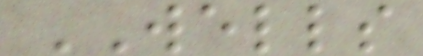WELLS
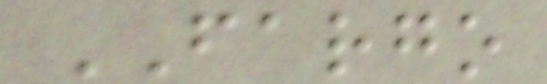FARGO
